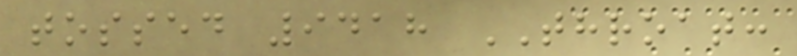tossed 9418 THROAT:
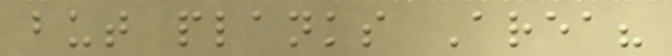but planks Area?
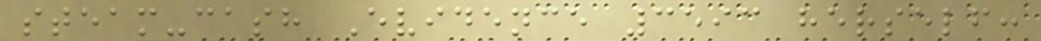steam-cash Evidence 3593 herself:
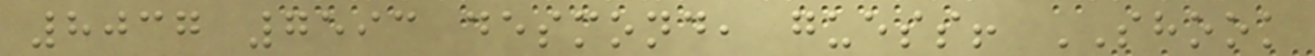8037 7593 desmond, guess! SHOOK
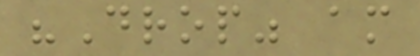"Drop" am
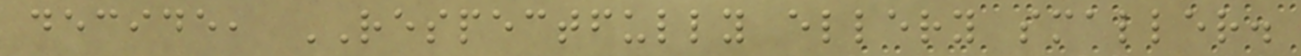decide, RESPECTFULLY ellery smaller.
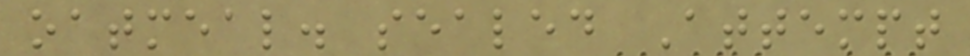oatmeal. sealed Attempt
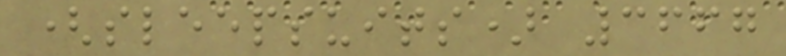(sleepsuits) 3667
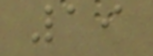19
